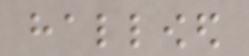hallowed
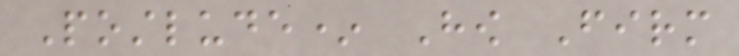Postlude* How Firm
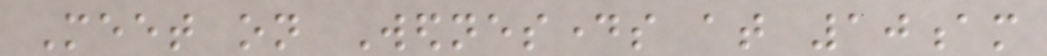Meet on Wednesdays at 10am
